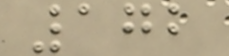172
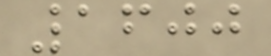1600
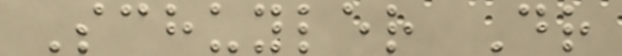Schuyler Dr
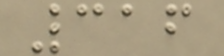316
